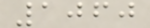1060
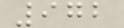972
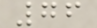76
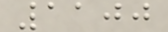1100
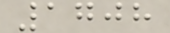1708
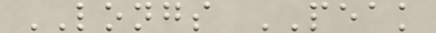LONGS PEAK
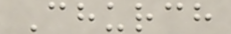Church
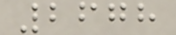2678
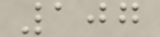107
